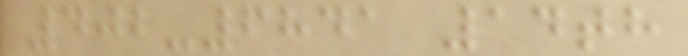402-6841 14th
